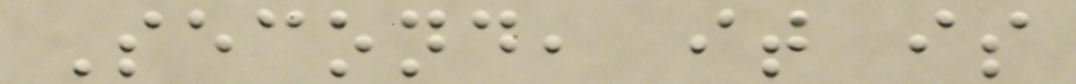Second, it is
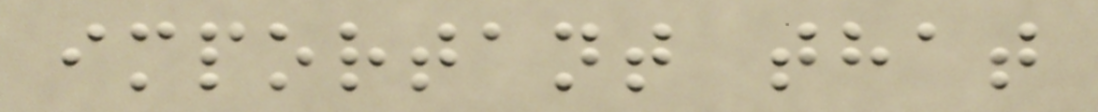important that
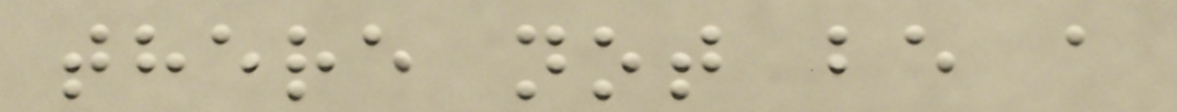there not be a
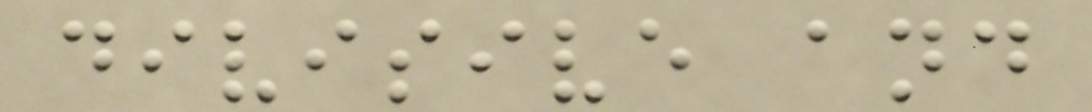divisive and
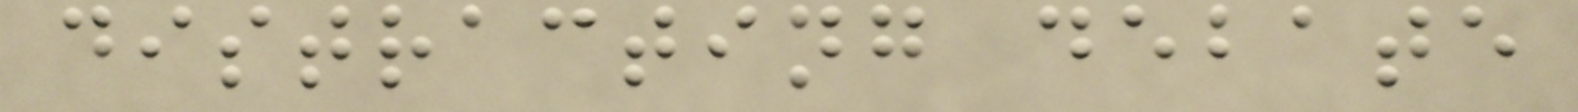distracting debate
